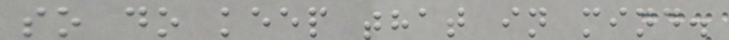so do keep that in mind.
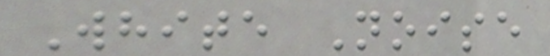White Noise
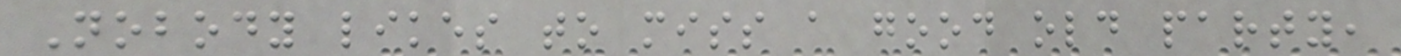Nobody likes to miss a good old party,
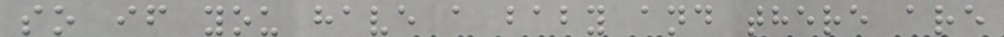so if you have a baby and there are
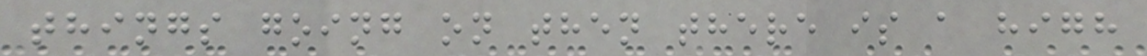things going on then there is a high
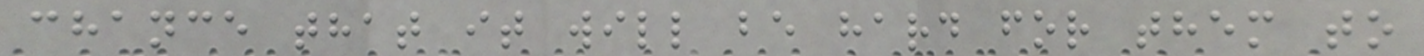chance that it will be hard for them to
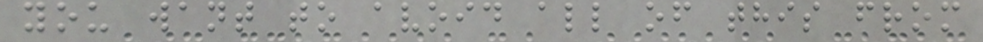you want to avoid all of this from
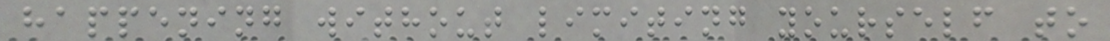happening without limiting yourself to
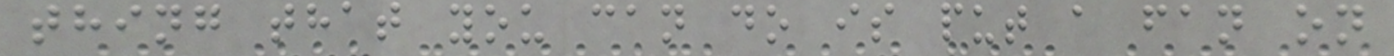thing that you can do is put a fan on
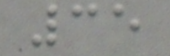35
